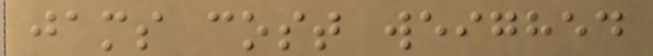jams cost weighed
